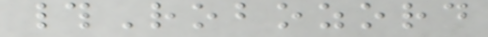#Robozord
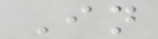In
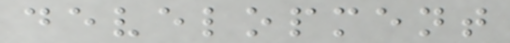development
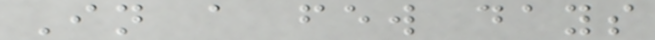In a few days
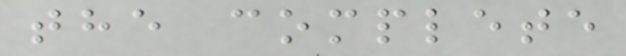the complete
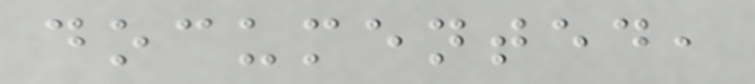documented,
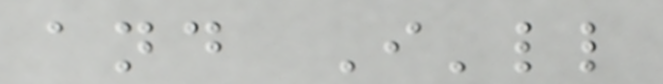and I'll
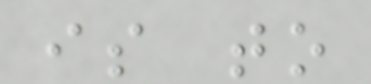is to
